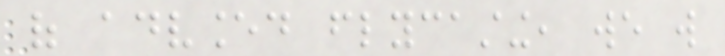of advanced flycasting, we will
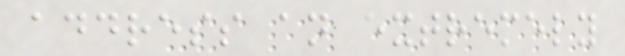address an extremely
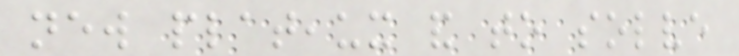new plateaux and to solve
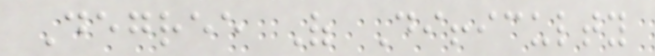Degree Of Difficulty
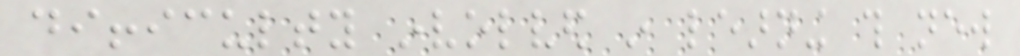difficulty involved in learning this new
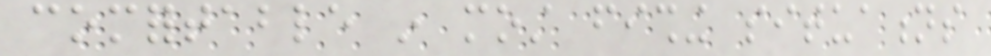comfortable in most fishing situations
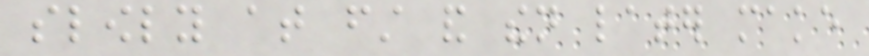slowly at first and then later make
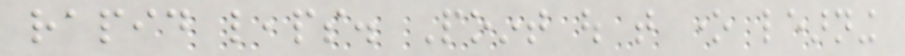rapid leaps. Point out that one learning
